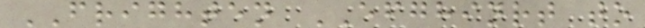FRIGHTEN EFGHINRT to
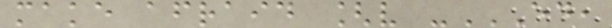make afraid [v -ED,
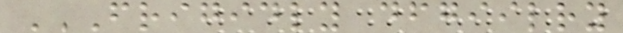FRIGIDLY DFGIILRY
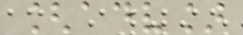[adv]
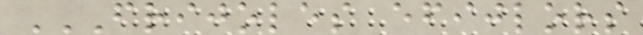FRIJOLES EFIJLORS
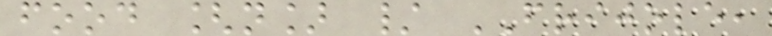food [n] / FRIJOLE,
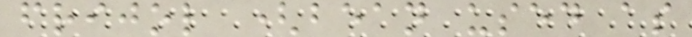frijol (bean used as
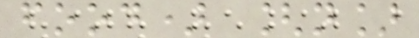food) [n]
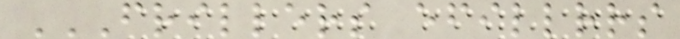FRILLERS EFILLRRS
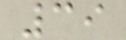39
